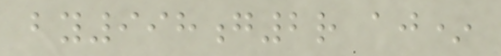by998g2r aj*
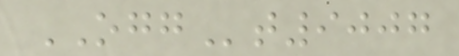OGGt9007
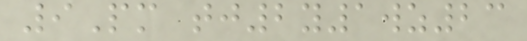9Pm tj2y1wz23
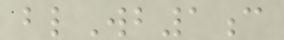blWb1c
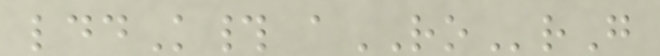lddK# aROrG
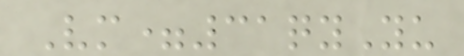Vm=31qyYu
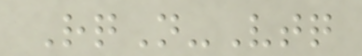RqN-Vtq
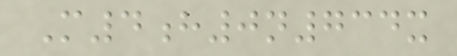M4h0n734x
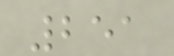251
